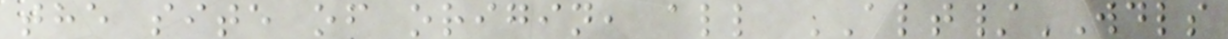the site of origin, all ALT/WDLS
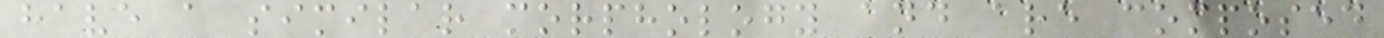have a similar morphology and are composed
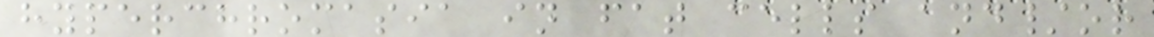hyperchromasia in fat cells and/or
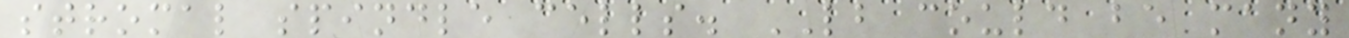stromal spindle cells. LB could be many
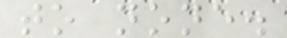to none.
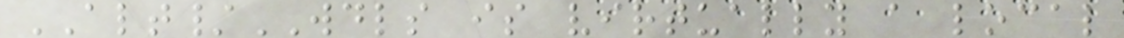ALT/WDLS is virtually a local
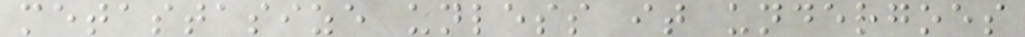metastasize unless it undergoes
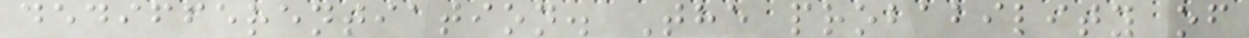dedifferentiation. The probability of
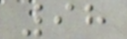98
